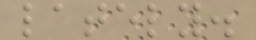lately.
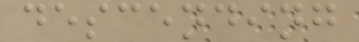descending
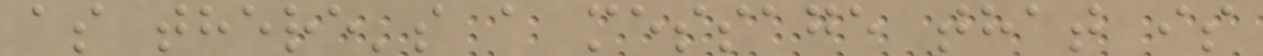as there's a message that is
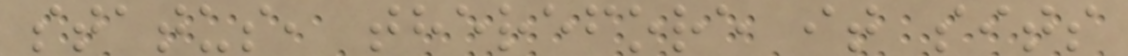status, therefore it sits
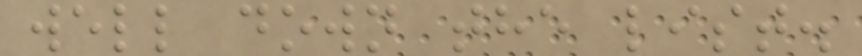well down the list.
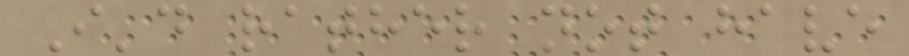I'd rather not have
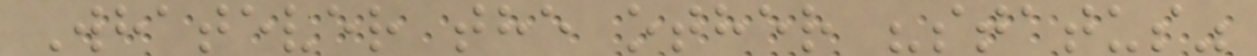Whatever the other "status"
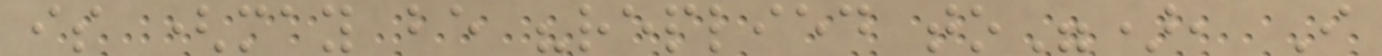is (may be "replied to"), I
